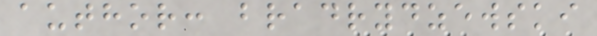author: bradrydzewski
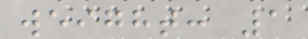weight: 1
